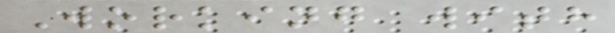Working with
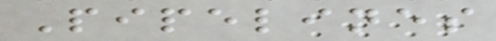Pipelines
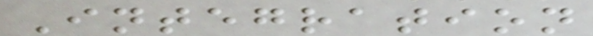Integration
